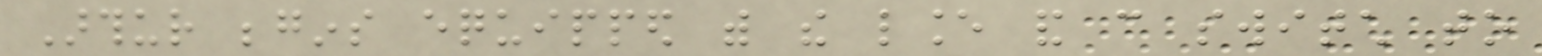Arthur begins equipped with the lance and can switch to
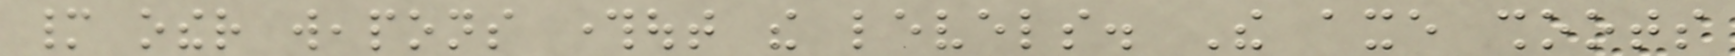many other weapons throughout the levels. The axe shoots
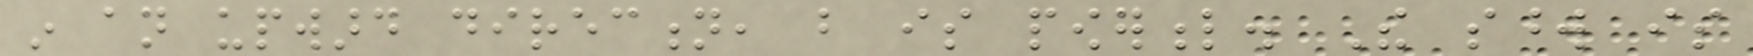in an upward direction, but is powerful. The sword is
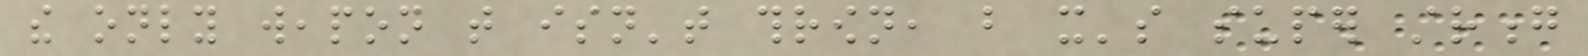the only weapon that isn't thrown, but it's super strong
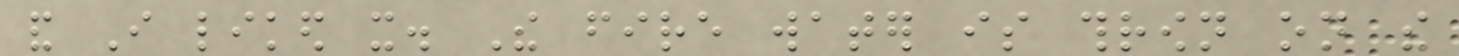and I liked it. The fire water is thrown on the
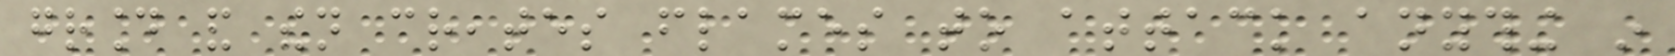ground and then creates flames to attack anything in
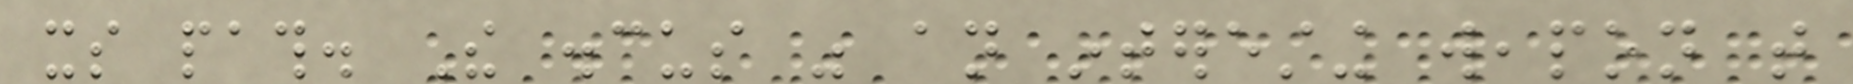its path. The discus was an interesting weapon that
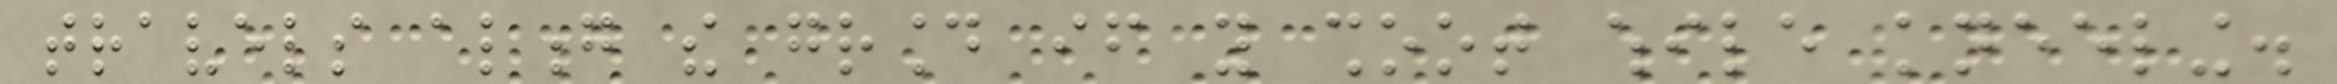travels along the ground if you shoot while kneeling.
